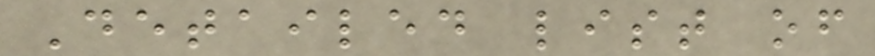Detailed list of
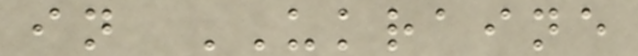in UKRAINE
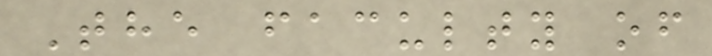The faculty of
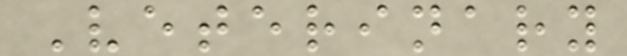Veterinary
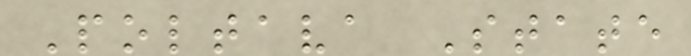Poltava State
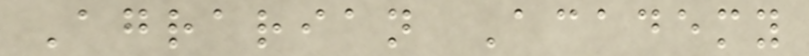Agrarian Academy
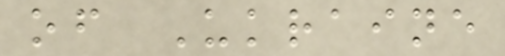of Ukraine
